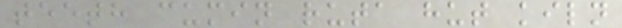teeth cumin ruta hut kiln
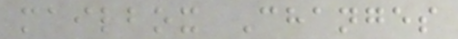mailbox Changes
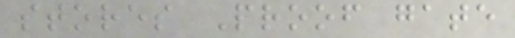stores Proof gate
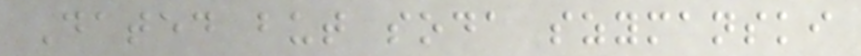Dated but soda szymanski
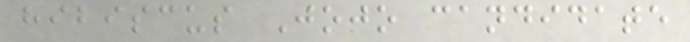hibiscus Jojo candidate
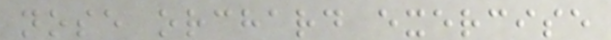nose orchard exercise
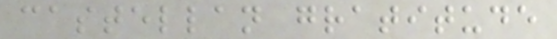castellan gratitude
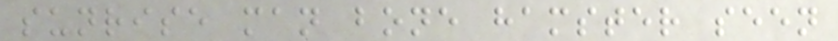sunrise man bone hamster seen
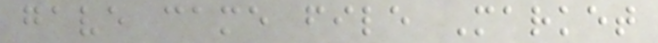gave came file Market
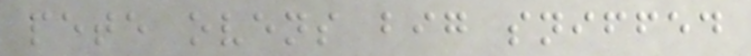pete ovens big sniffed
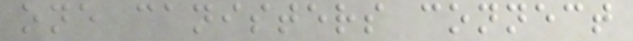one canisters connect
